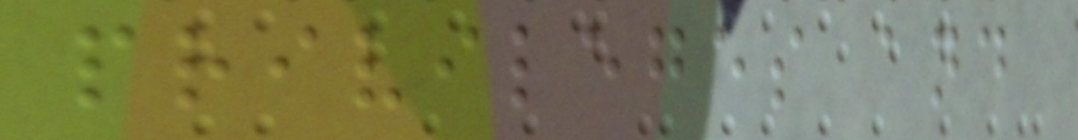privileges and
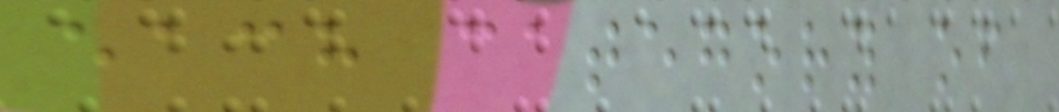each category of
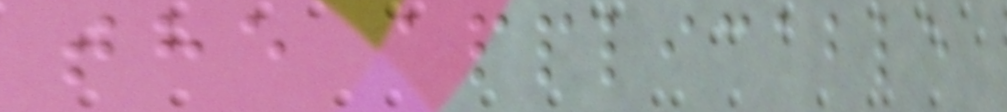the applicable
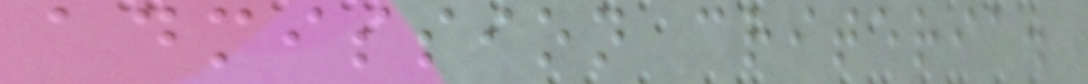admission criteria.
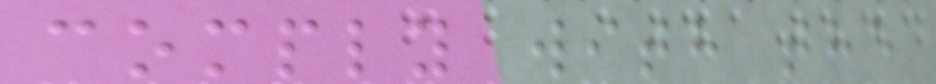comply with the
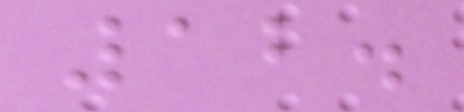12.
